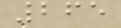265
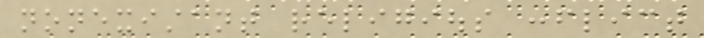nonexistant religious conflict
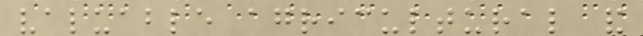valuable agricultural and
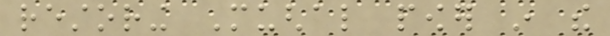restoring Mughal power in the
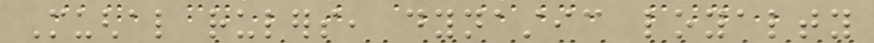Mughal rulers, dynastic loyalty
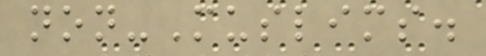non-Muslims.
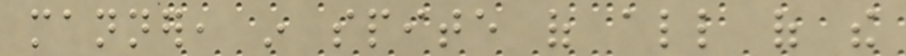manner, in spite of all of the
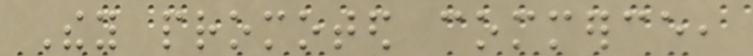They promoted commerce,
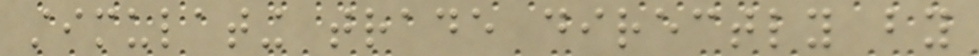stimulating trade directly by
